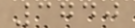3740
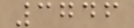3746
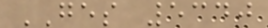GES 5340
